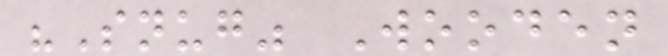"Snug" Wooden
